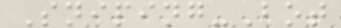Sniping-Bot
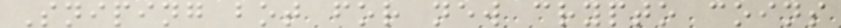Sniping bot for new crypto coins
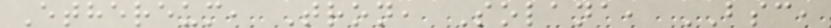Ethereum, Tron, Solana, BSC,
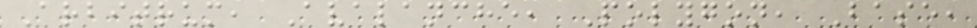Arbitrum, Avalanche, Polygon, Base,
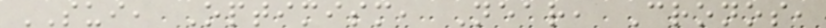SUI, Optimism, Near, Cronos,
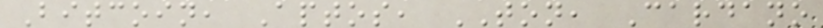Bitcoin, Aptos, TON, Cardano
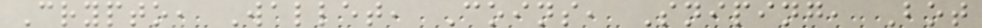Crypto, Wallet, Coins, Sniping, Bot
